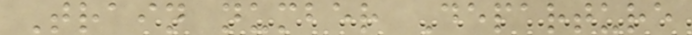Train number Departure
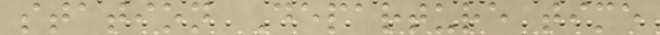station Departure time
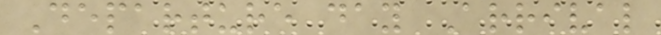Departure day Arrival
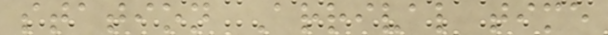station Arrival time
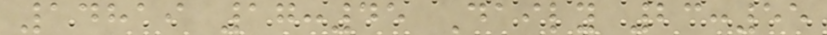14819 17:45 Daily 23:55
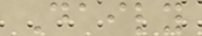Daily
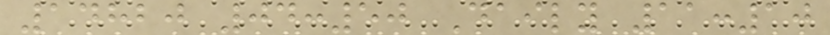14820 04:50 Daily 11:10
